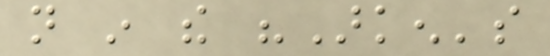not in the "Arken's
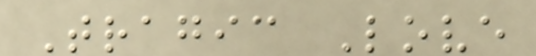Tragic Love
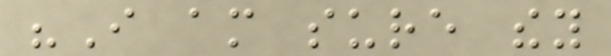"I am sure they
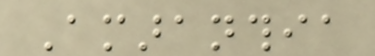Amaranthia
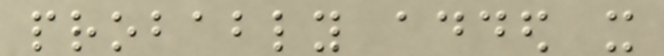probably added it
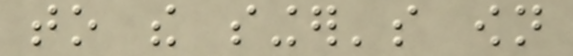to the singer's own
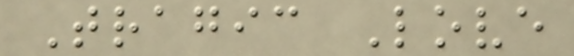Tragic Love
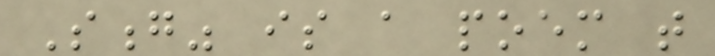Song" is a poem that
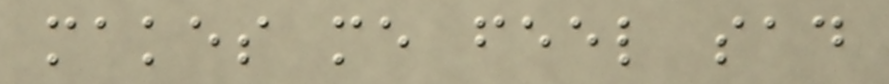makes me feel sad
